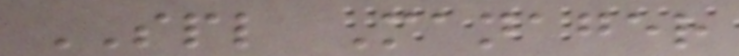SPL Manager
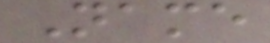Name
